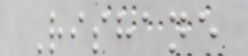Rishane
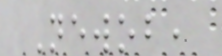Newob,
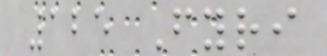125 Fyri
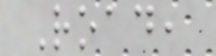Road,
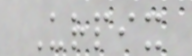Urpix
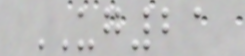UG21
